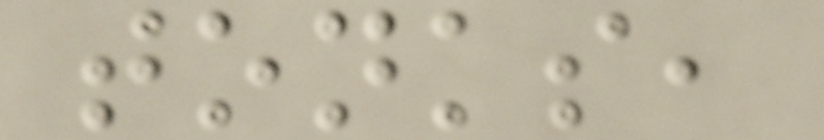tonks,
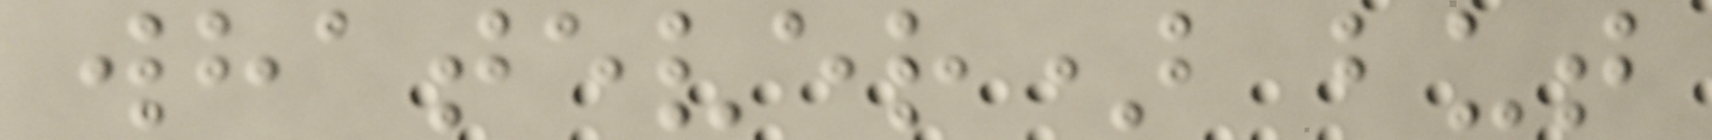whatever) but
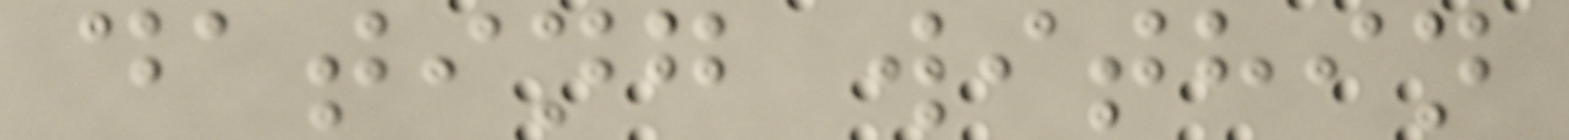dating within
